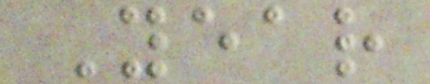Year
